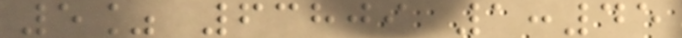5% 63809 1:45
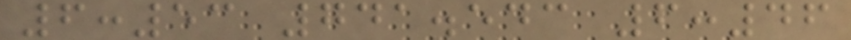6:53 741.543 6:46
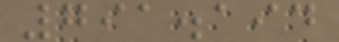791.194
